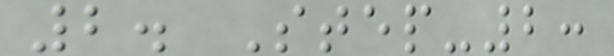2. Step-2:
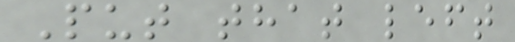Put that left
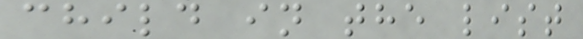child in the list
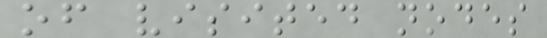of visited nodes
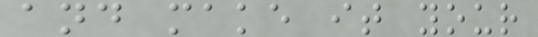and make it your
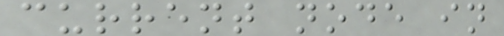current node in
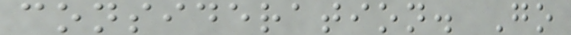consideration. Go
